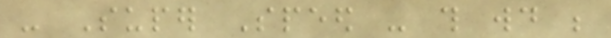- Super Speed - this would be
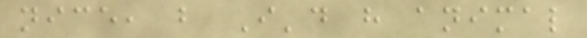nice, but I'd have animal
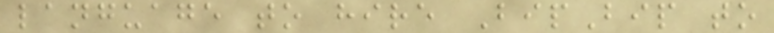language to hire BipBip to
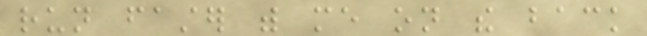run faster with me on the back
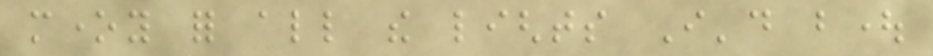money for all the lights I'd bought
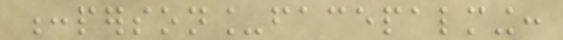:person_facepalming:
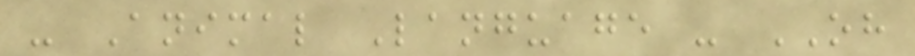- Animal Language - OH
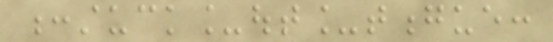:stuck_out_tongue:
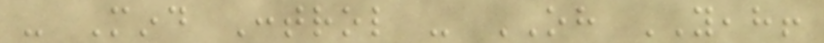- Mind Control - OH YEAH!
